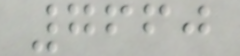7660
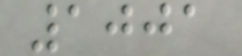1001
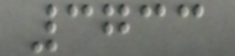3733
